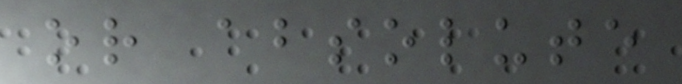or absolute
